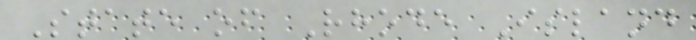State of Rhode Island
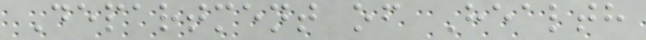Department of Health
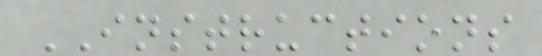INSTRUCTIONS
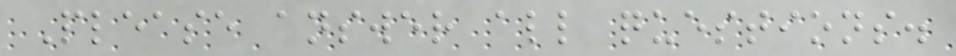Please answer all questions.
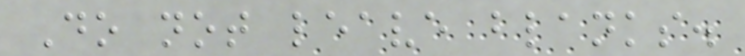Do not leave blanks.
